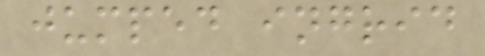jumped ingrid
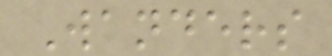Wanders
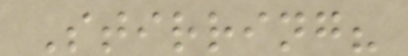Stirring?
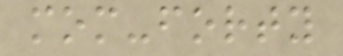mom-forty
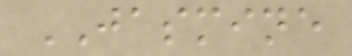JASMINE
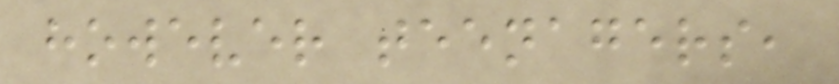however teenagers,
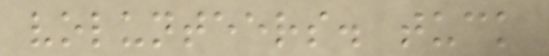volunteers. tuck
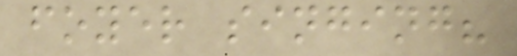foyer singing?
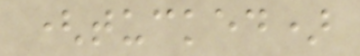(tucked)
